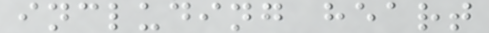including heart
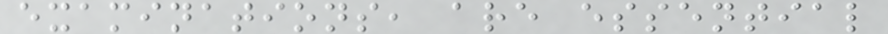examinations, are essential
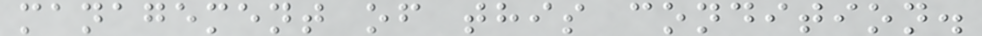management of this condition.
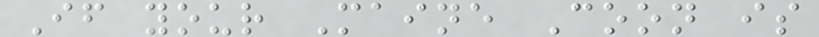If your Maine Coon is
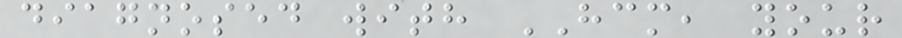diagnosed with HCM, your
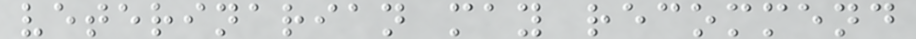veterinarian may recommend
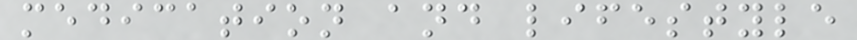medication and lifestyle
